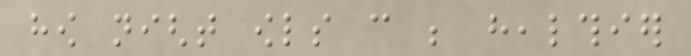how night owls can be healthier
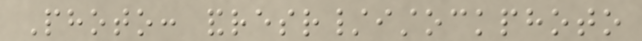Photo: andresr/istockphoto
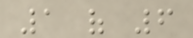1 of 6
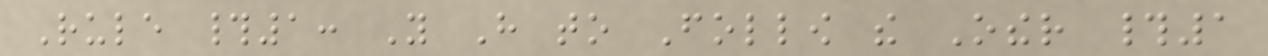Rule #1: You Have to Follow the Other #1
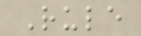Rule
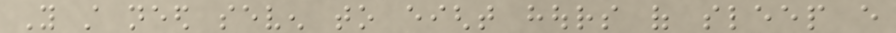You still need seven to eight hours of sleep every
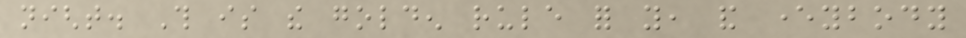night. This is the golden rule for you, and everybody
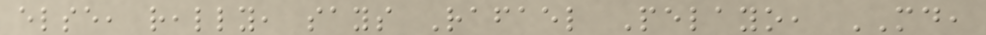else, really, says Rafael Pelayo, MD,
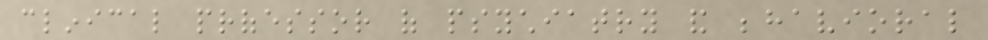clinical professor of psychiatry and behavioral
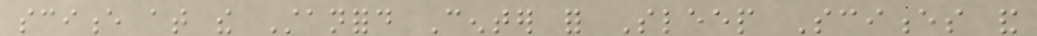science at the Stanford Center for Sleep Sciences and
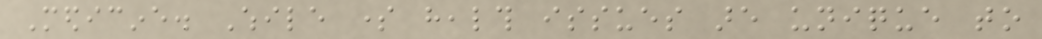Medicine. While some health issues are unique to
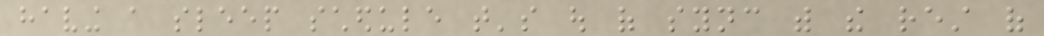having a sleep schedule that's out of sync with the rest of
